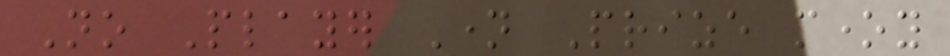No Player Name Prize money
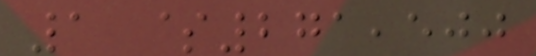1 $271,500
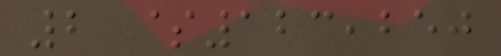2 $123,250
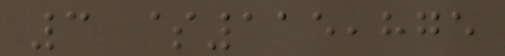3 $115,875
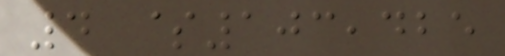4 $103,425
